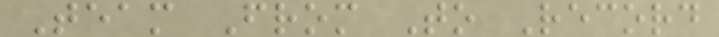Team From To Record
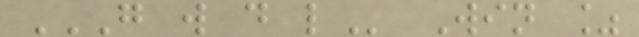G W D L Win %
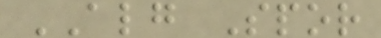ALG Spor
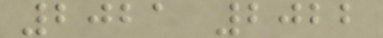2021 2022
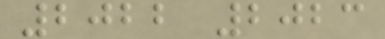2022 2023
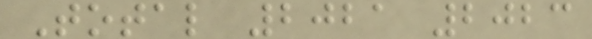Total 2021 2023
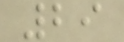29
